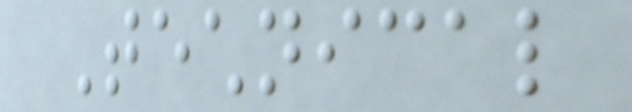Technical
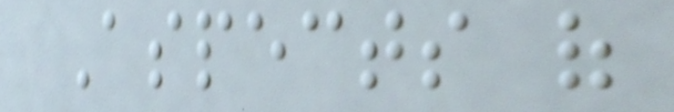Aspects of
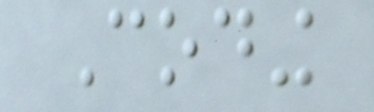Coding
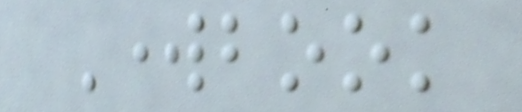Workbook
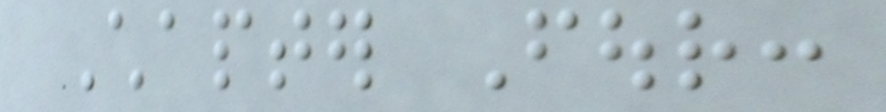Chapter Four:
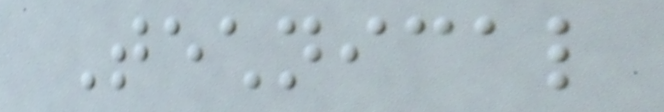Technical
